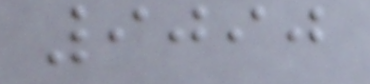9090
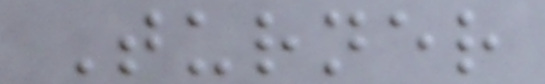Turner
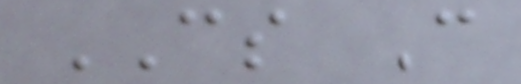CS C
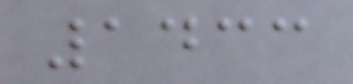1433
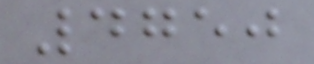4750
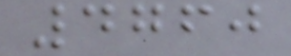4760
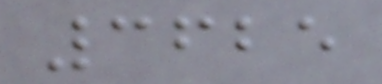3625
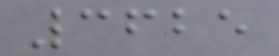3625
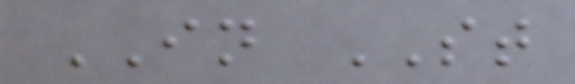IN ST
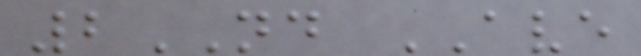2ND AVE
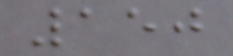150
